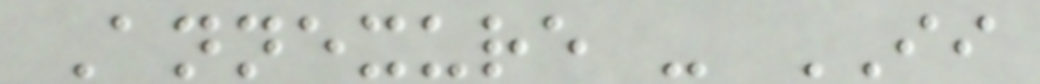Annexure - II
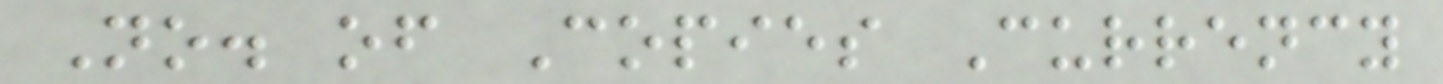No. of Copies Currency
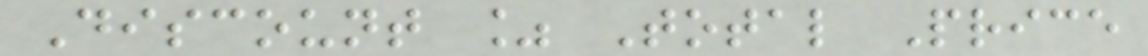Discount % Total Price
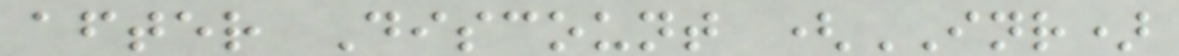after Discount (INR)
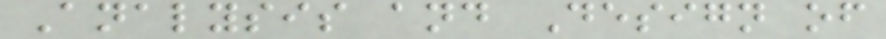Analysis and Design of
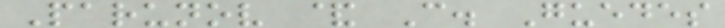Parunov & C. Guedes
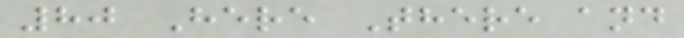80 Here There and
